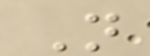N
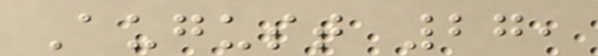August 27,
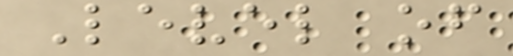Level of
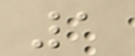1
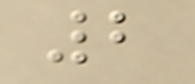2
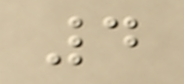4
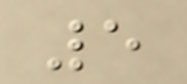5
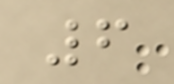6
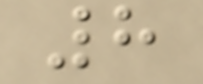8
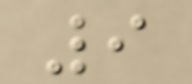9
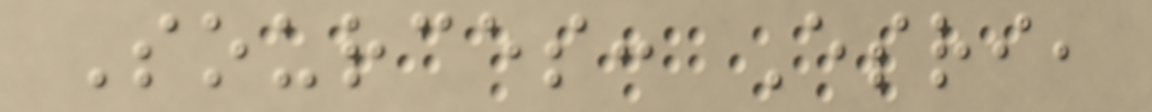Sources: Esri,
